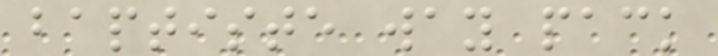baptiste way pack
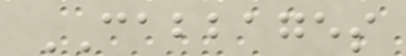CABBAGES
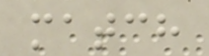match
